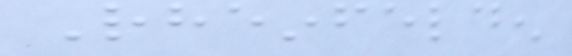Rheinfelden
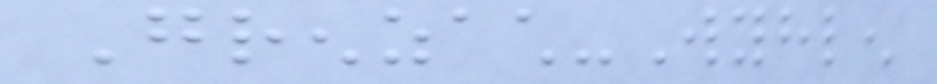Grenzach-Wyhlen
